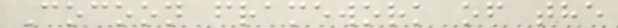Cocoon framework of the
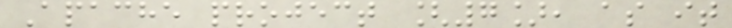Apache project [7], as it
